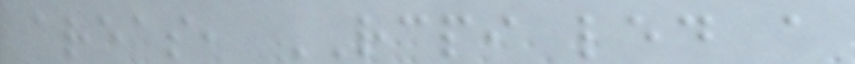areas, RCPI led a
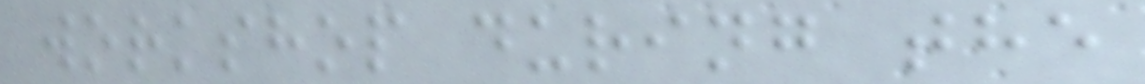workshop during the
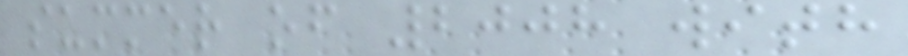summer of 2008 with
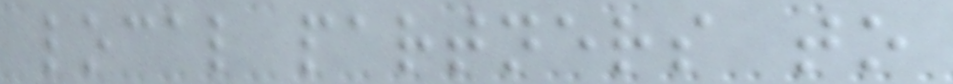local partners to
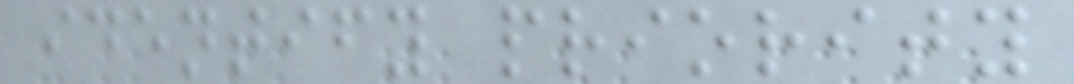identify priority
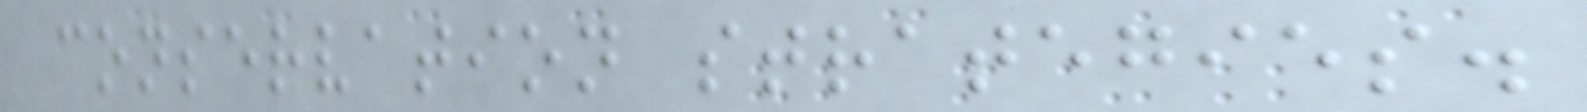conservation strategies.
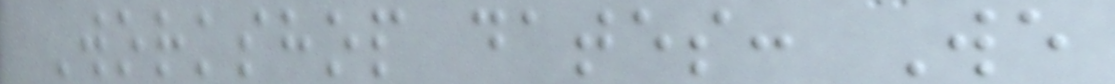Workshop dates: We
